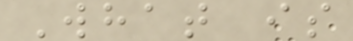What is
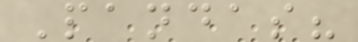Pandas?
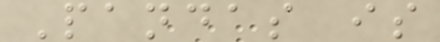Pandas is
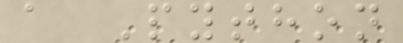a Python
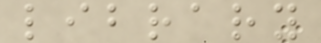library
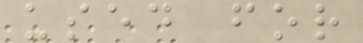used for
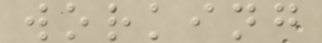working
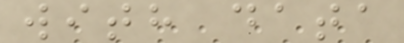with data
